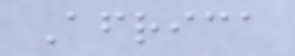Africa
